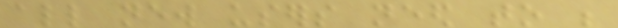all new users need to be
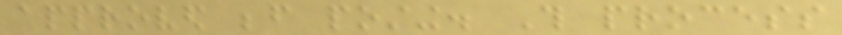approved before posting. This process
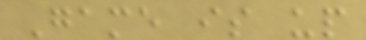Game is up
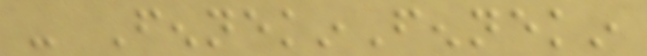- FennekinFennekin
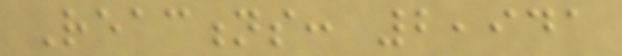Reactions: 2,941
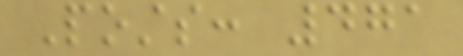Posts: 471
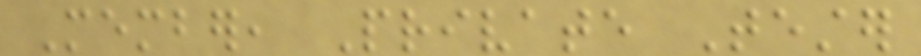Member, Private Tester
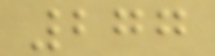277
